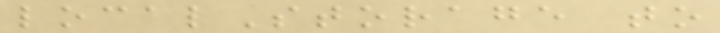localStorage to
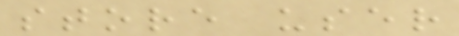store user
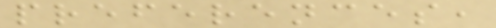preferences,
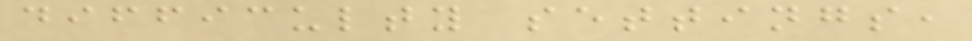difficulty settings,
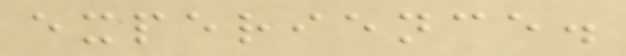experience.
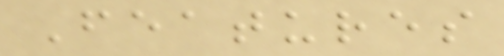Features
